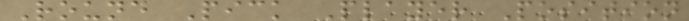Round Pick Player Position
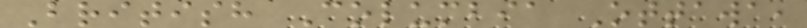British Columbia Ottawa,
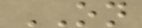ON
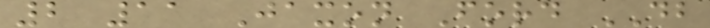2 11 Jaxon Ford DB
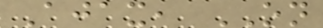Ajax, ON
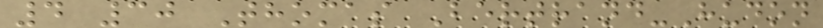4 30 Thomas Bertrand-Hudon
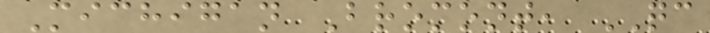Michigan Bromont, QC
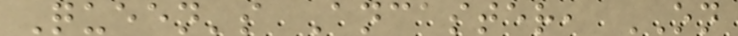Queen's Ancaster, ON
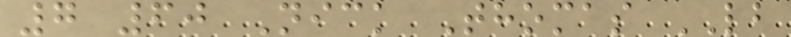7 60 Nick Thomas LB
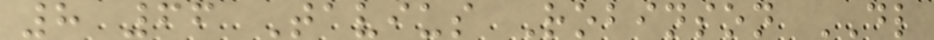8 66 Tavius Robinson DL
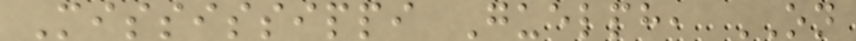Mississippi Guelph, ON
